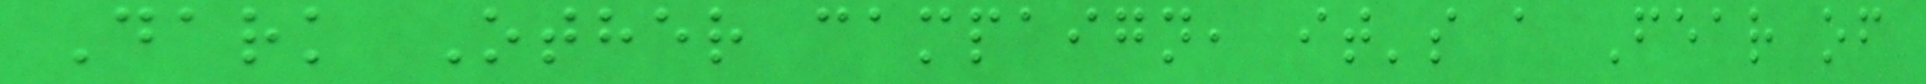Dark Other campaign, it's a Fear of
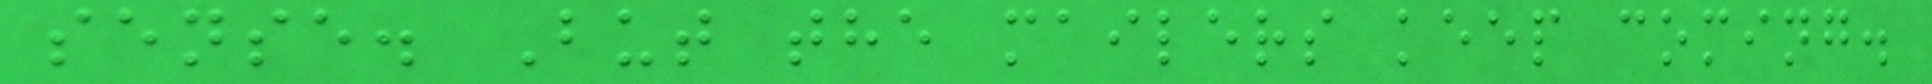sense. But the mailers keep coming.
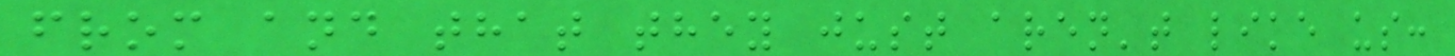from and that they just aren't like us:
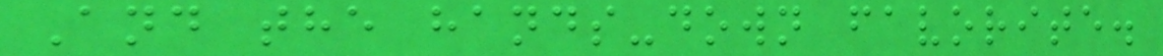And the hands-down favorite.
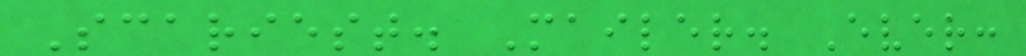Scariest. Mailer. Ever:
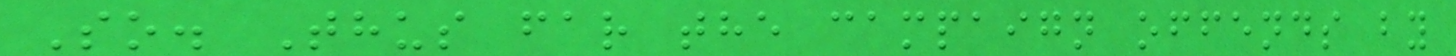So. Thus far the campaign offends by
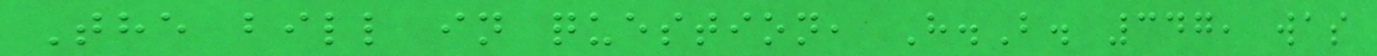The bill in question, H.B. 347, was
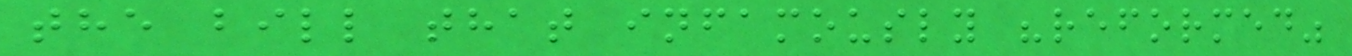the bill that infamously "reformed"
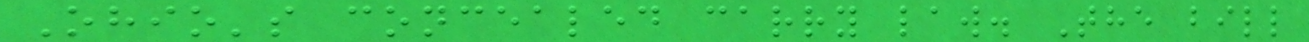Ohio's concealed carry law. The bill
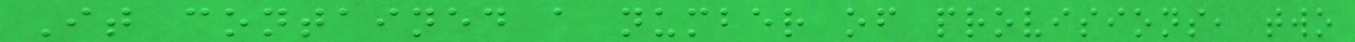It contained a number of provisions, two
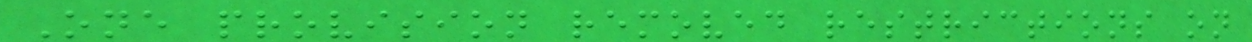One provision removed restrictions on
